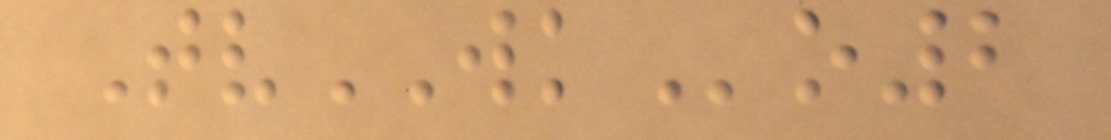TvWKo2
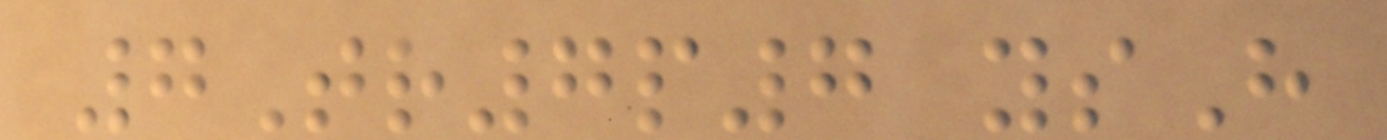7Tr7p7 ysH
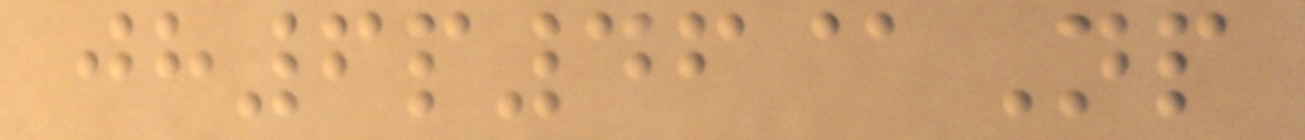jh6p46@Np
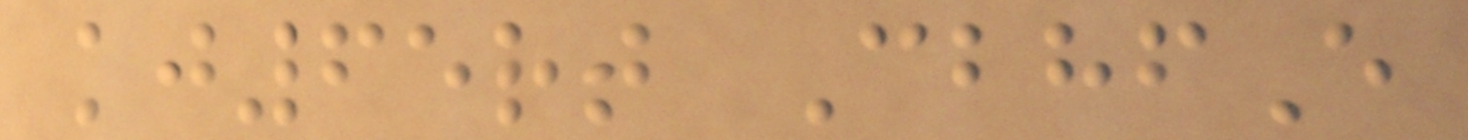kj65rt CbhfE
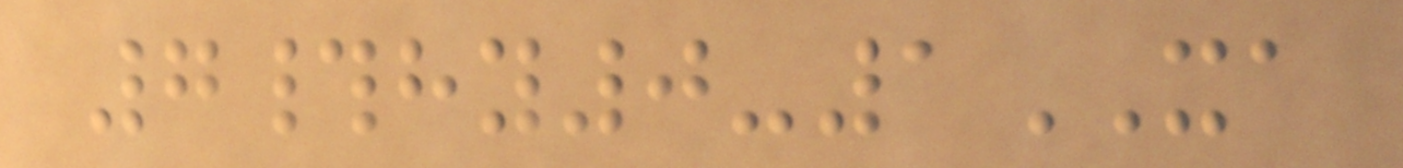7#hy0-1XA
